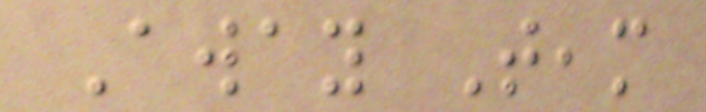Away Team
